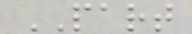PART
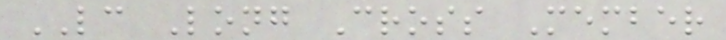LC Long Cross Member
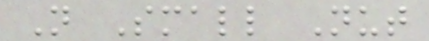N Small Nut
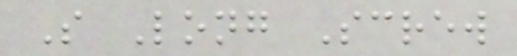S Long Screw
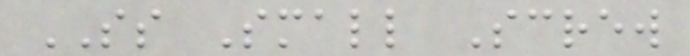SS Small Screw
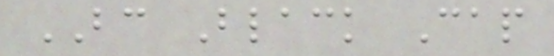BC Black Cap
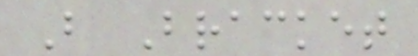B Bracket
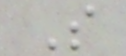S
